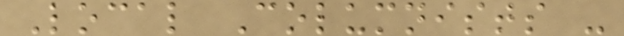Local Columnists -
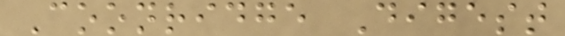Coonridge Digest
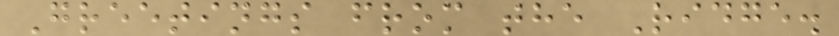Greetings from the Ridge.
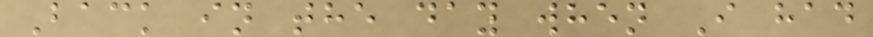Back in the day when I had
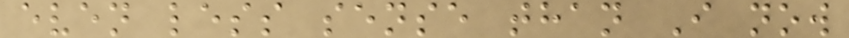even less sense than I now
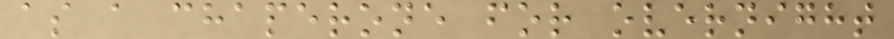as a chaperone for overnight
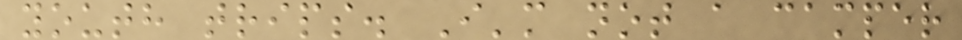youth trips. I'm not a camper
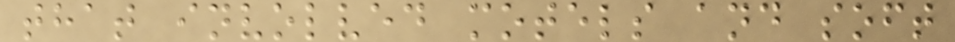that involved motels and soft
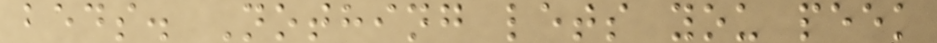beds. Nothing lets you peek
